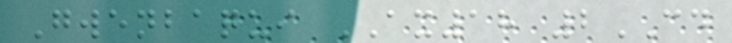Gwenbaqui AX18 2CD
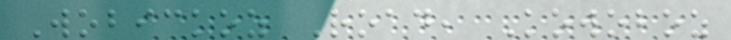Wobickoz Road, Kowoboz
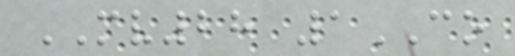MV28 1CO
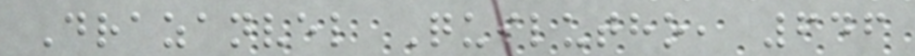Drazanvel Quilutho, 646
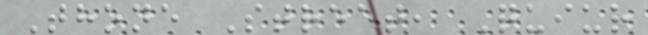Thone Street, Quiur
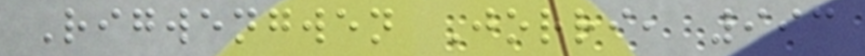Rigwengwen Jorri, 993
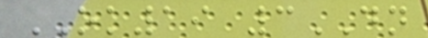OK19 3DN
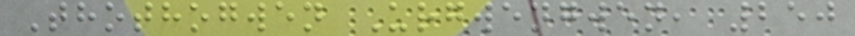Thothogwen Urgwengwen, 250
